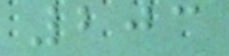203
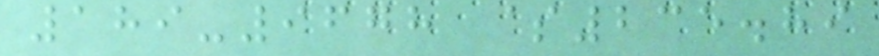189-9678 $235.89
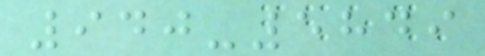940-5849
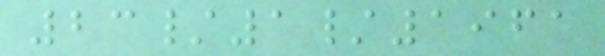23/1/1961
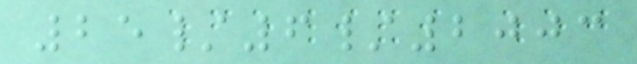25/6/2003
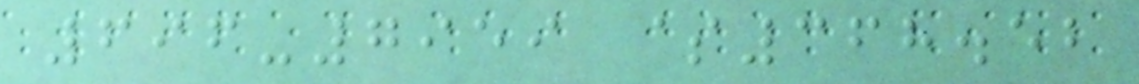696-7959 $368.52
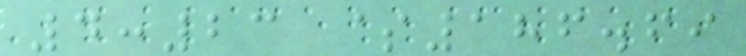4:23 $186.69
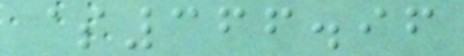$366.96
